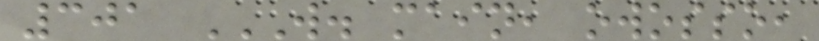301 W. MAIN, OWOSSO,
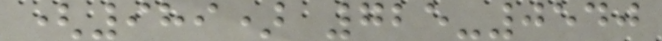(989) 725-0540
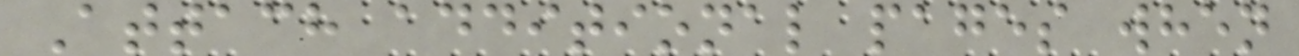Attach additional pages when
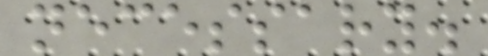necessary.
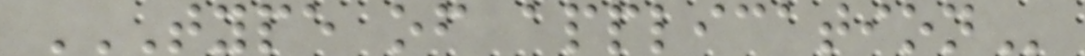TYPE OF APPLICATION
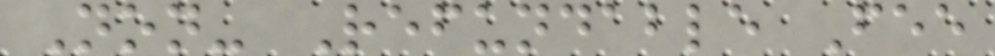Non- Refundable Fee
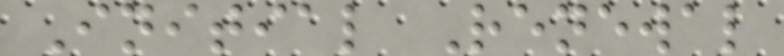Initial Renewal
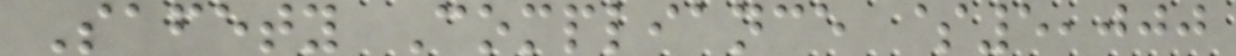Safety Compliance $5,000
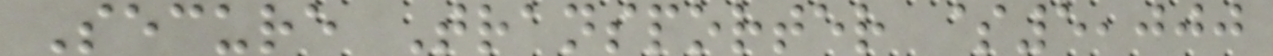Secure Transporter $5,000
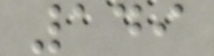149
